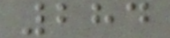284
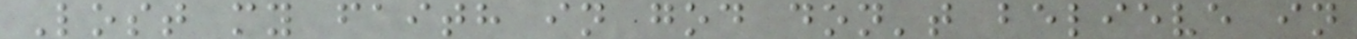Lost my faith in god don't believe in
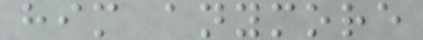him anymore
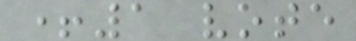+1 vote
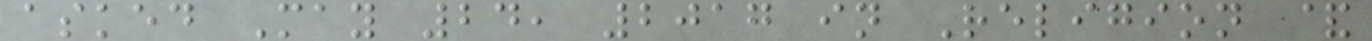asked May 24, 2017 in Religion &
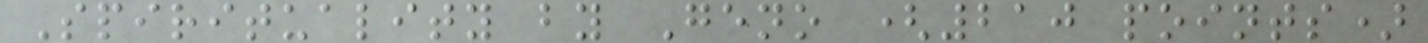Spirituality by Geno (210 points)
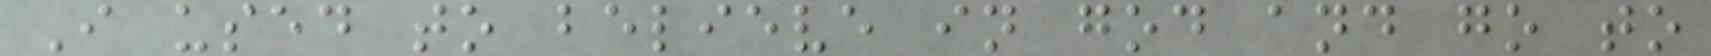I used to believe in god and go to
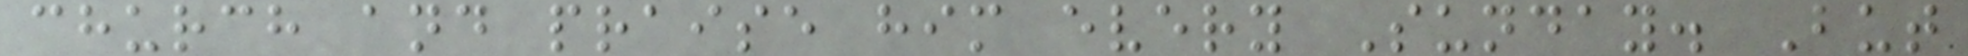church and praise him every Sunday. But
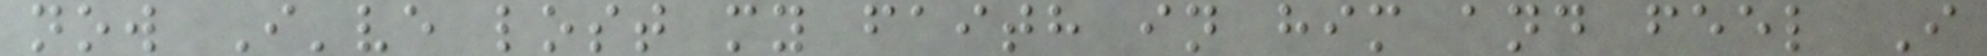now I've lost my faith in him and feel I
